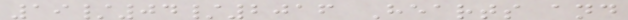19/04/2016 Hearts and
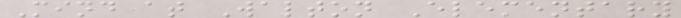Mind at Walton Elementary
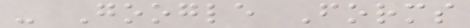- Google Forms
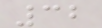32
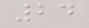24
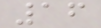16
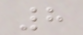8
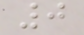0
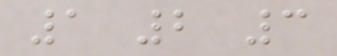1 2 3
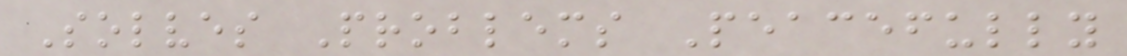Solves Problems Peacefully
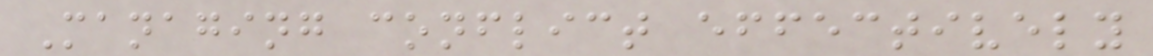Managing conflict effectively
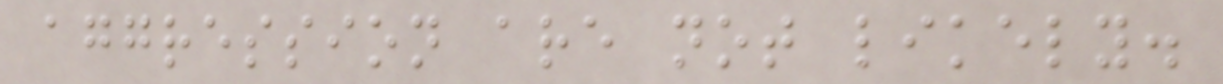aggression are not likely.
